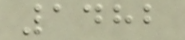1482
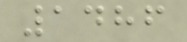1486
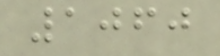1060
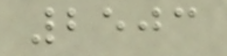2503
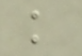k
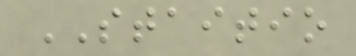STAITIO
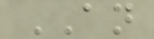AN
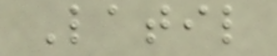Latil
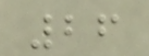26
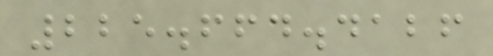225.664.4126
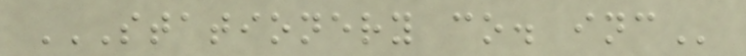STATIONERY CO. INC
